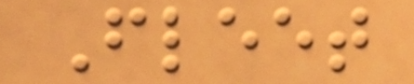Fleet
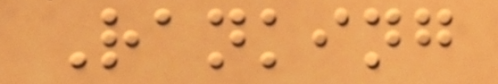Ranking
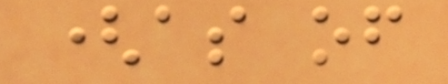(as of
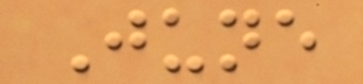June
